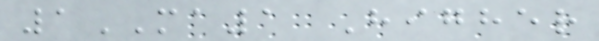1MA1 Higher
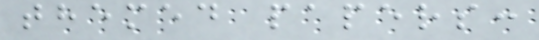themed papers:
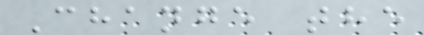Change the
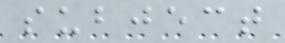subject
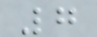7
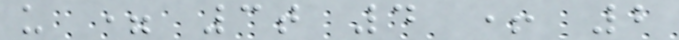u = 3t 4 + 2
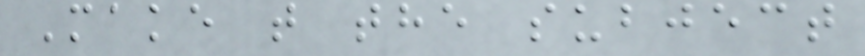Make t the subject
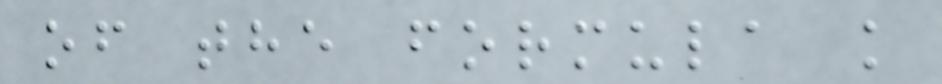of the formula k
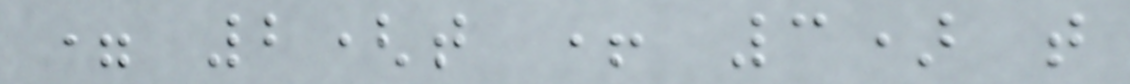= 2(t + 3) t
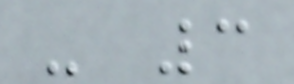- 3
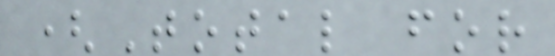(Total for
